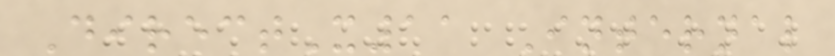DirectX11 Internal
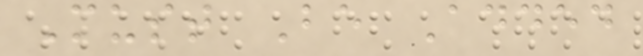Must Be Added
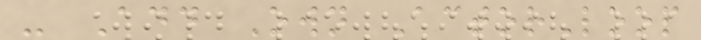- Add Own ActorLoop
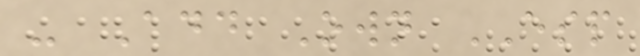- Add Own ESP
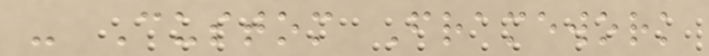- Custom Framework
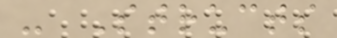- Structs
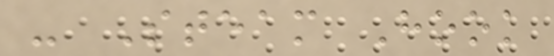- Steam Hook
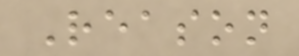Reason
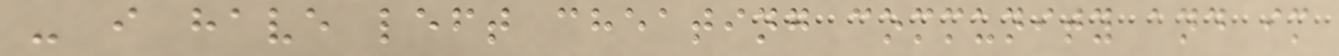- i have left cheating community and im
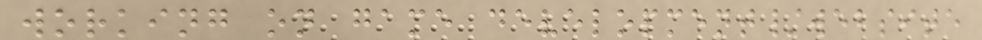working on game development/website
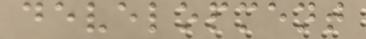development
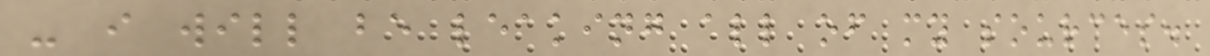- i will be leaking all of my sources.
